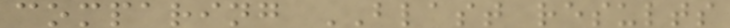comparing BLAST results
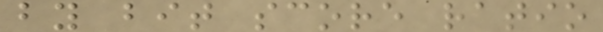by bit score ratio
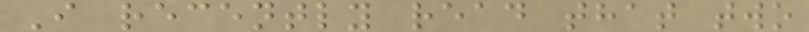I recently read that two
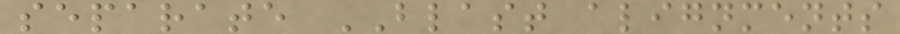separate BLAST alignments
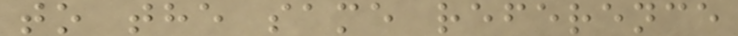to the same reference
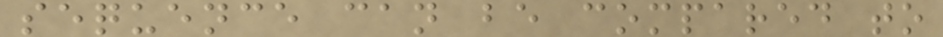sequence can be compared to
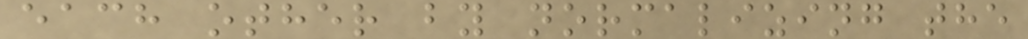each other by normalizing the
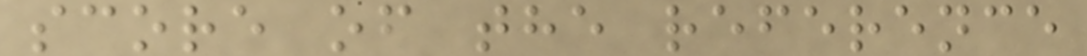score of the reference
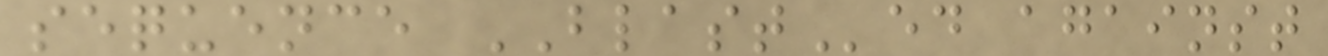sequence BLASTed against
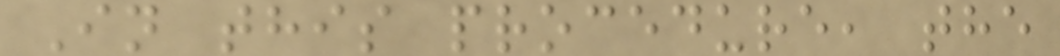In this procedure, the
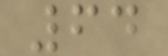64
